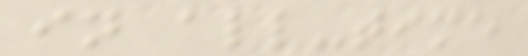in all-time
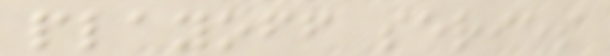playoff series
